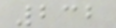232
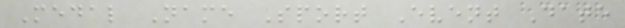Medal Name Sport Event Date
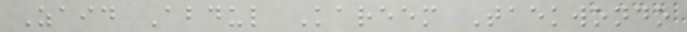Zaid Abdul Kareem Taekwondo
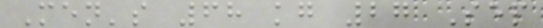Men's 68 kg 27 Sep
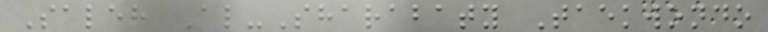Saleh Al-Sharabaty Taekwondo
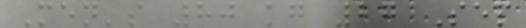Men's 80 kg 27 Sep
